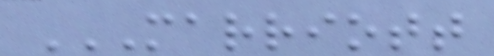MARRIOTT
